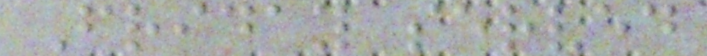Friday served
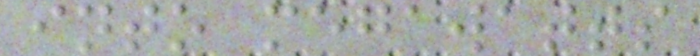into megawatts
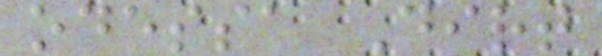odessa Dirt
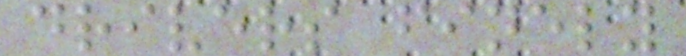drivers finely
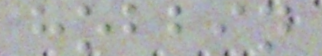hobbin
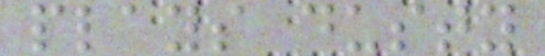plays dusty
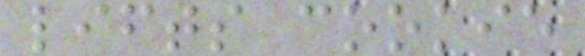lifts cookie
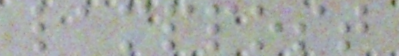lamppost
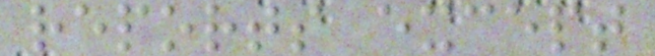reports except
